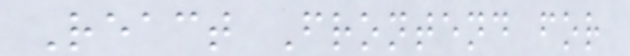React Frontend for
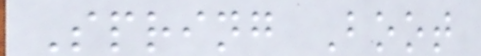Spring Boot
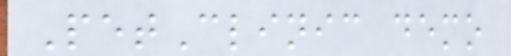PetClinic demo
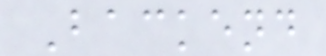Backend
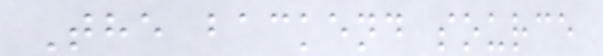The backend source
